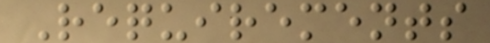Requirements
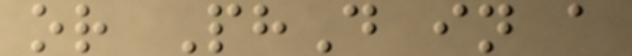or PhD in a
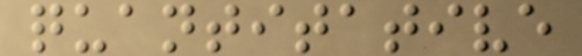quantitative
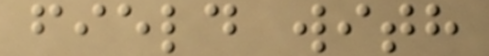field with
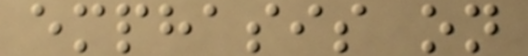emphasis on
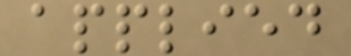applied
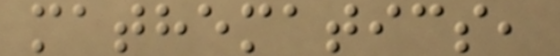mathematics,
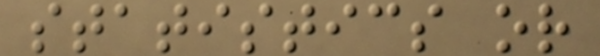statistics or
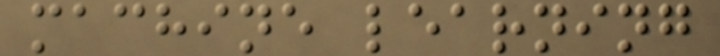machine learning
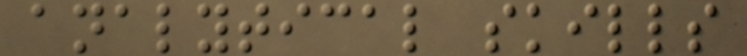analytical skills
